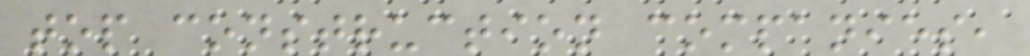top construction companies,
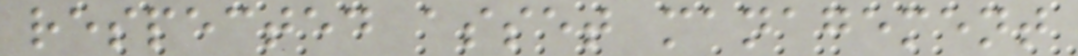respected asset management
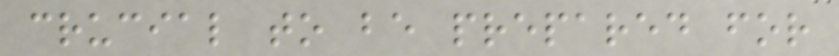crucial to be prepared for
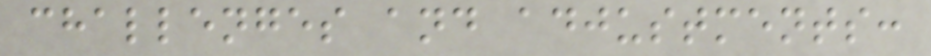challenges and adjustments:
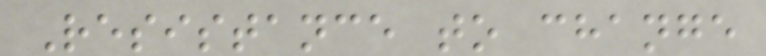Resistance to change
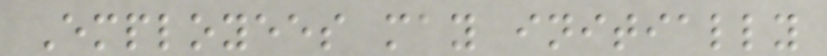Employees may initially
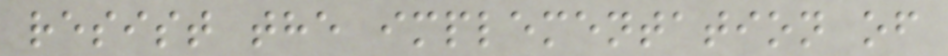resist the implementation of
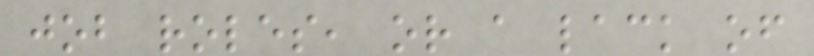job roles, or a lack of
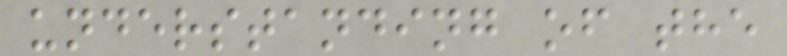understanding of the
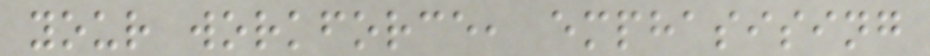your workforce, emphasising
